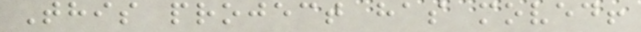This project has moved!
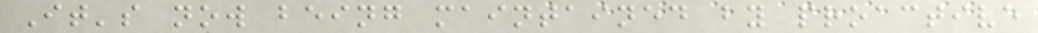It's now being maintained by proactive
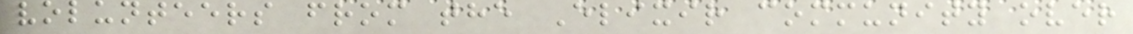volunteers from the Elixir community over
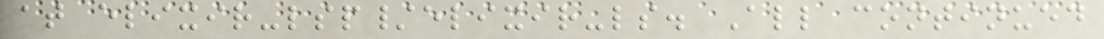at elixir-lsp/elixir-ls. All continued
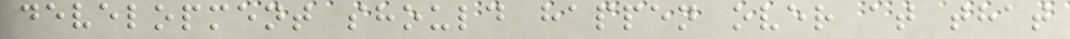development should happen over at that
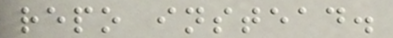repo instead.
